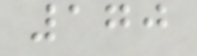170
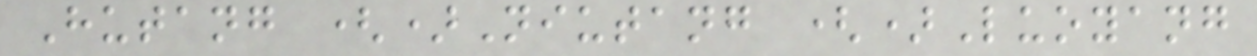Hutang ()Niutang ()Luoyang
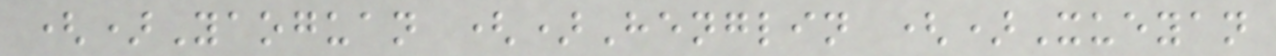()Yaoguan ()Henglin ()Xueyan
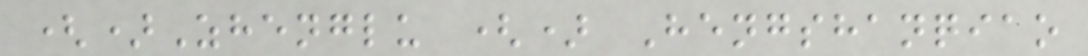()Zhenglu () Hengshanqiao
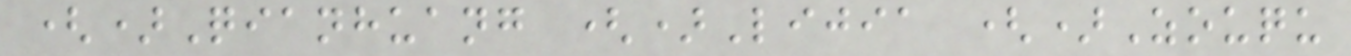()Qianhuang ()Lijia ()Zouqu
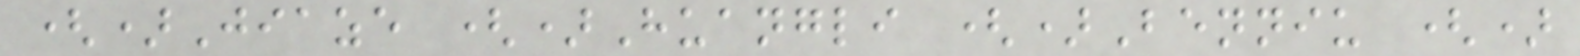()Jiaze ()Huangli ()Benniu ()
